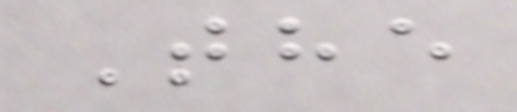The
